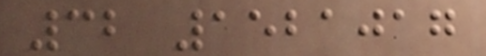32 1521017
